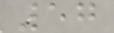57
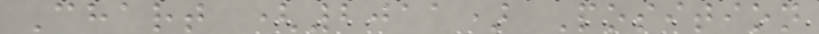Chart (2011) Position
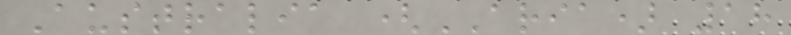Australia (ARIA) 18
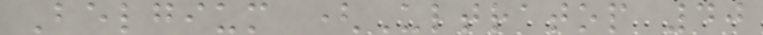Belgium (Ultratop 40
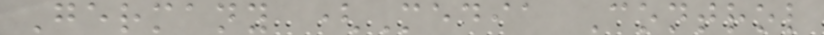Germany (Media Control
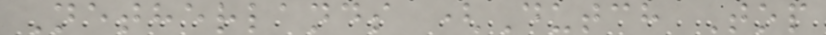Netherlands (Dutch Top
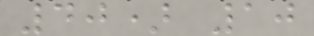40) 10
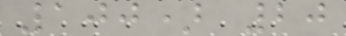100) 20
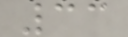33
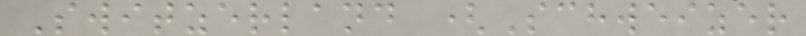Switzerland (Schweizer
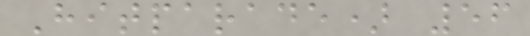Hitparade) 56
